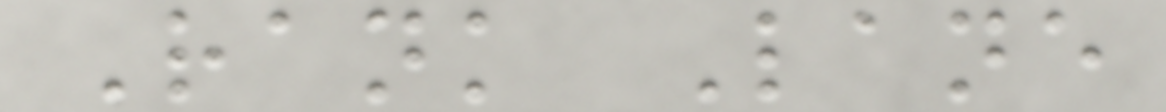Rank Lane
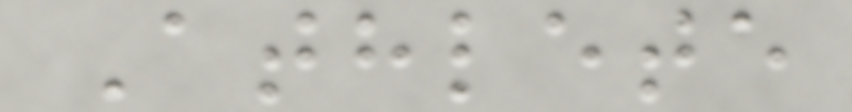Athlete
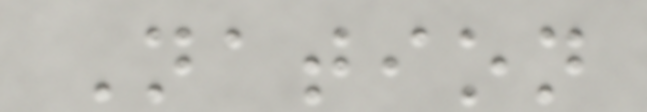Nation
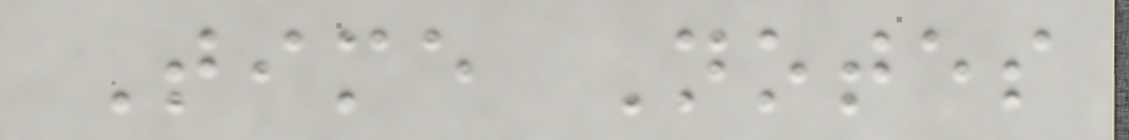Time Notes
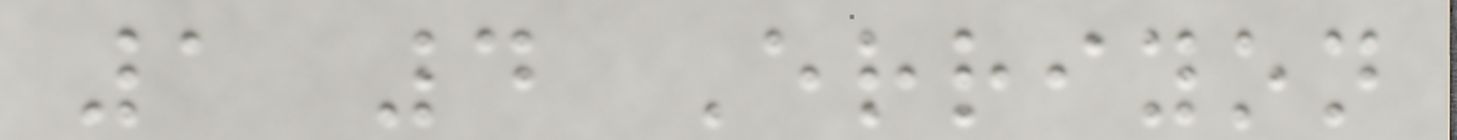1 4 Erriyon
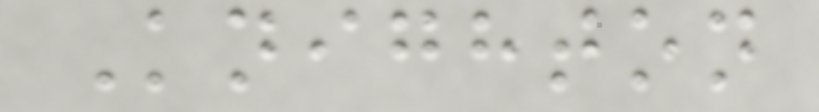Knighton
